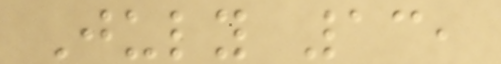July 13,
